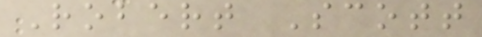Robert Scott
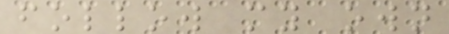follow my own
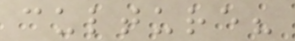culture?
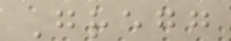Gregg
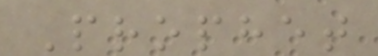Prophet
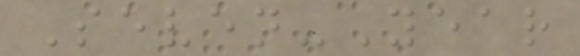Seven-Year
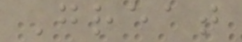Great
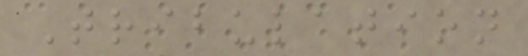Tribulation
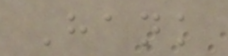Hank
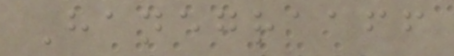Hanegraaff
